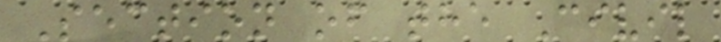Section of the Civil
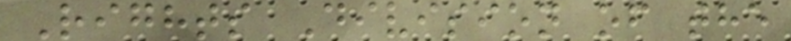Rights Division of the
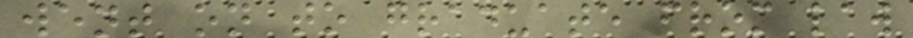went on to graduate from law
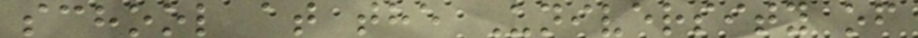school at the University of
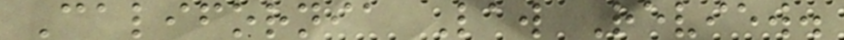California Law Review.
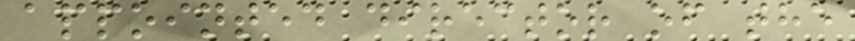appointed director of the
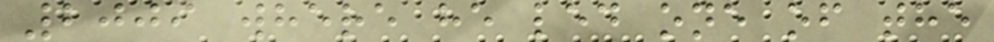2009 where he led one of the
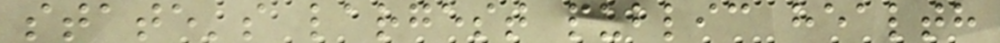state's largest public health
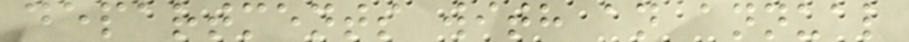departments with an annual
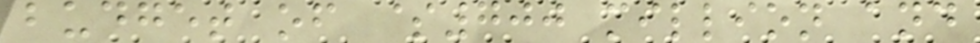budget of $700 million and
